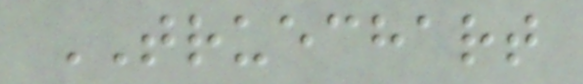TRUECHART
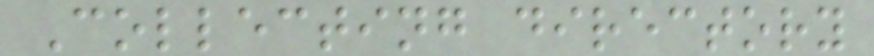Collecting directory
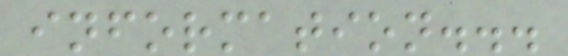information...
